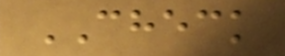CHECK
